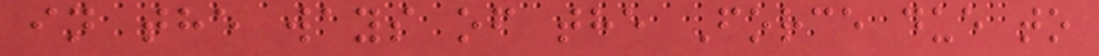in the ways of the Force due to
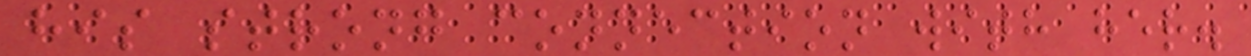his strong connection with her.
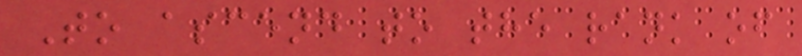To ascend to the rank of
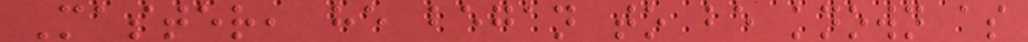Master, he began to be known as
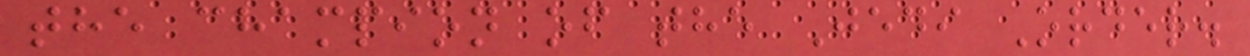the champion of the Jedi Order.
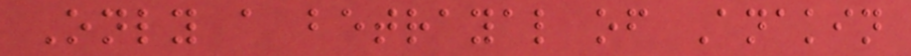Only a betrayal of Anakin
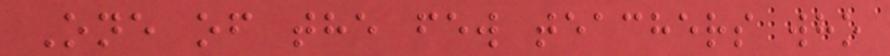One of the few teachers who
